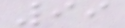99
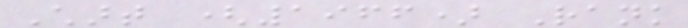Chart (1966) Rank
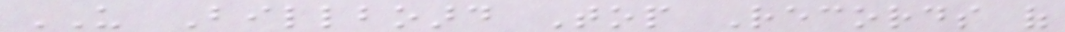US Billboard Top Records of
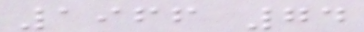1966 74
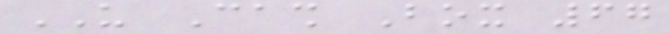US Cash Box 67
